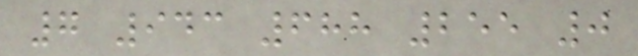7 943 688 255 0
